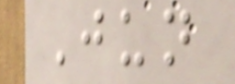Jun
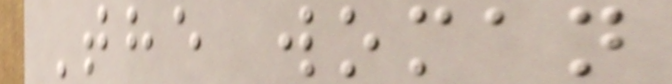The woman
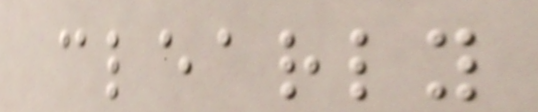clearly
